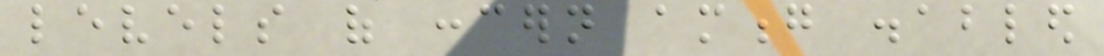levels of concern among disabled
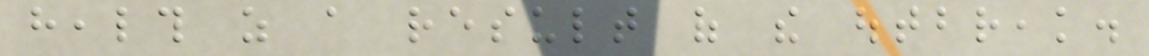health as a result of the outbreak.
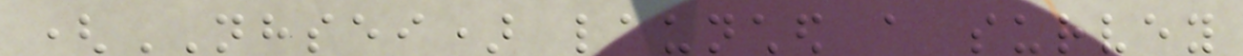(NHSEI) launched a survey
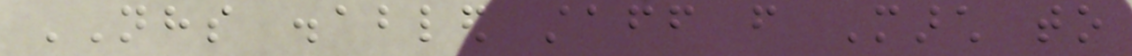NHS disabled staff from March to
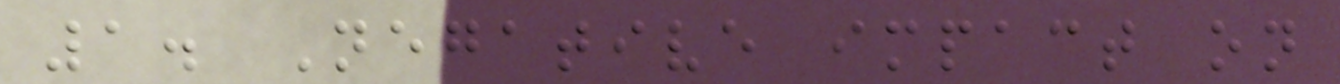1. Negative impact on
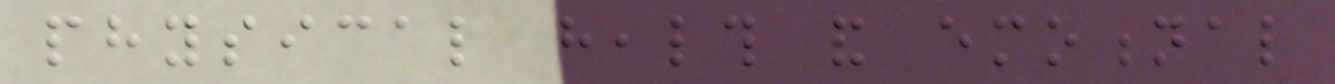physical health and emotional
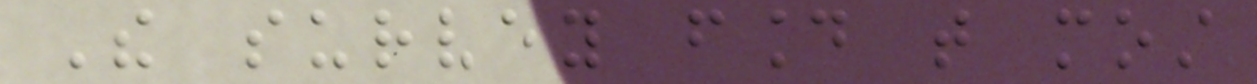The survey found that most
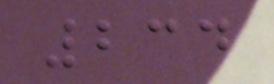234
